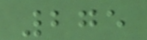275
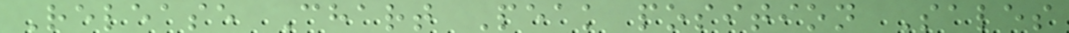Release Chart Peak position Sales
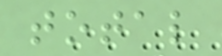total
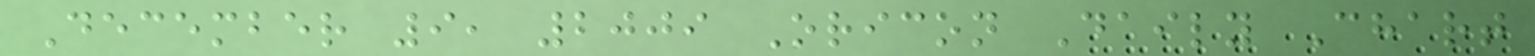December 9, 2009 Oricon Daily Chart
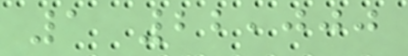1 22,000
